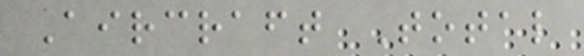Aircraft Total
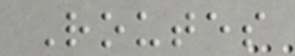Routes
